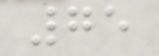75
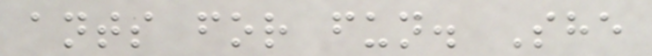ants for fun. She
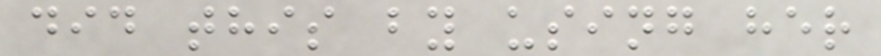did this by using her
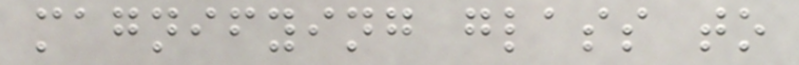magnifying glass to
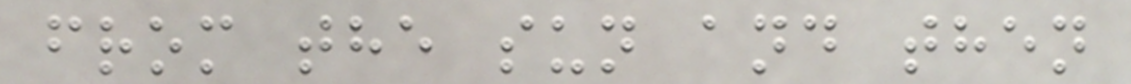from the sun and then
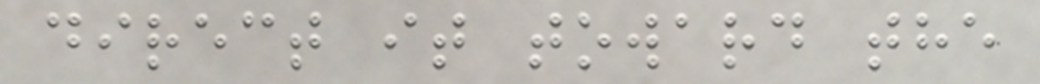direct it toward the
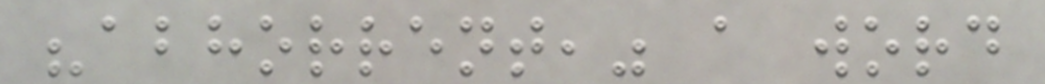"abhorrent," a word
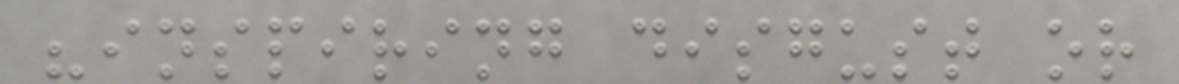"inspiring disgust or
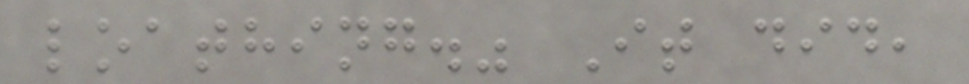loathing." It did,
